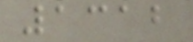1312
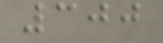300
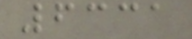6331
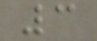3
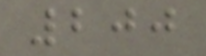200
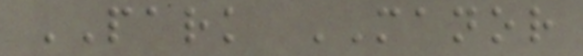PARK MANOR
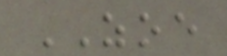ZOE
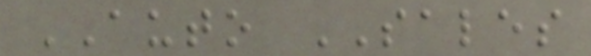AUTO SALES
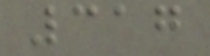317
